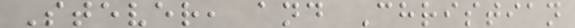Stever, and Christian
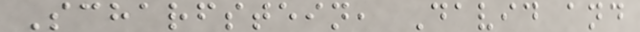Scharfstein, David and
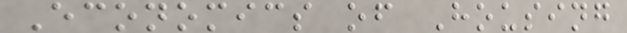Economics of Housing
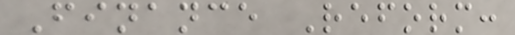Finance Reform:
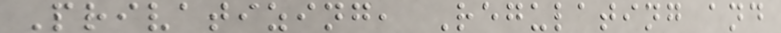Privatizing, Regulating and
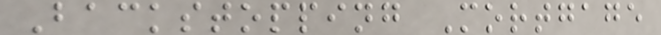Backstopping Mortgage
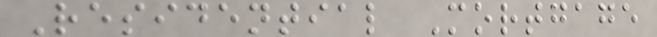Residential Mortgage
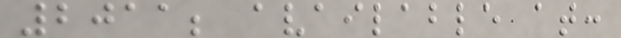2011; available at:
